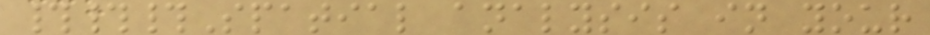###Spatial analysis in your
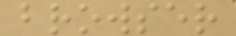browser
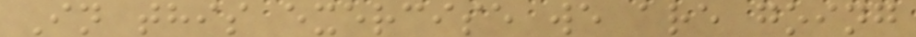In this exercise we are going
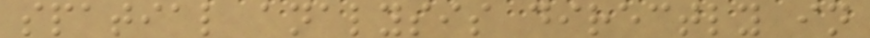spatial analysis directly in
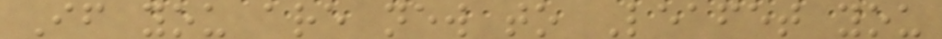If you are new to Leafet you
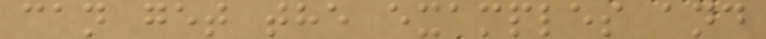can get the examples and
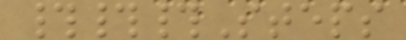###Steps
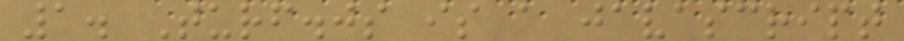1. Turf.js is a javascript
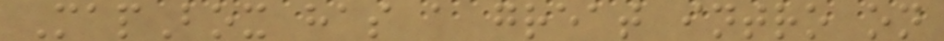MapBox has a great intro on
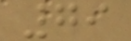79
